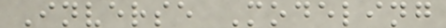Inverse Modeling
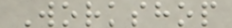Workshop
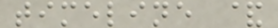timeline &
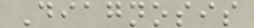Diagnosis
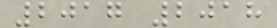2017 2018
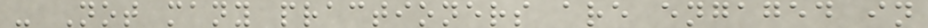- Not many practioners are engaged in
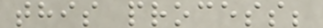this process;
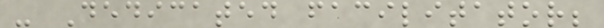- Dedicated facilitator;
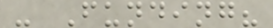- Funding?
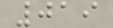019
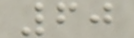60
